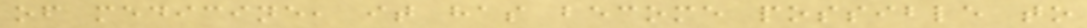of medicine, it has become possible to
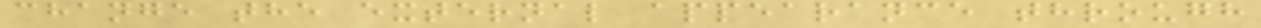change the external appearance through
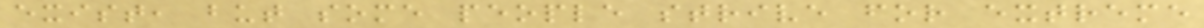exist, but some people strive for extreme
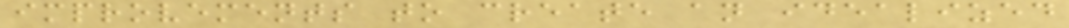improvements to create an idealized
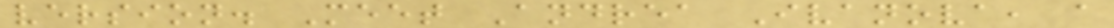version. Meet Andrea Ivanova, a
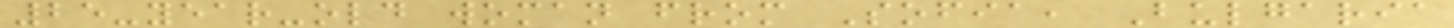25-year-old woman from Sofia, Bulgaria
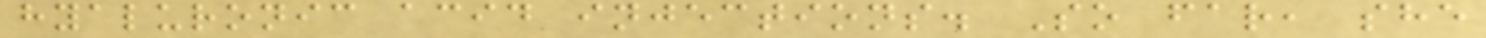hyaluronic acid injections. So far, she
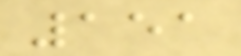151
